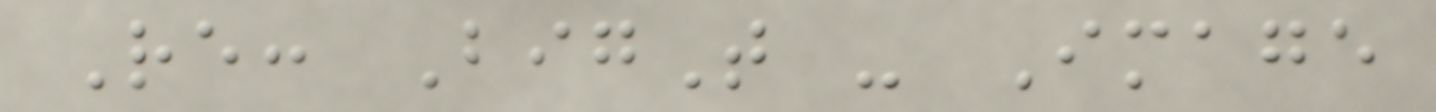Re: BigT - Image
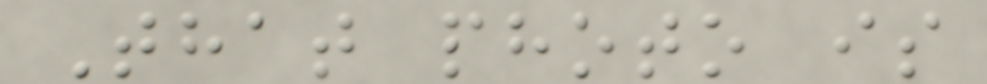That photo is
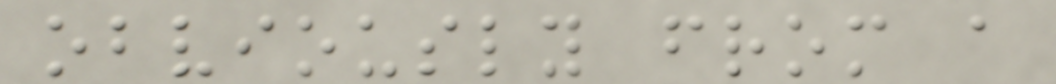obviously from a
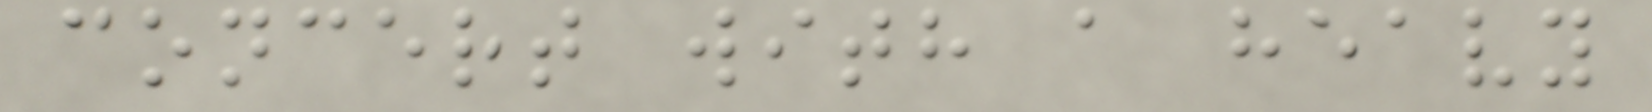concert with a heavy
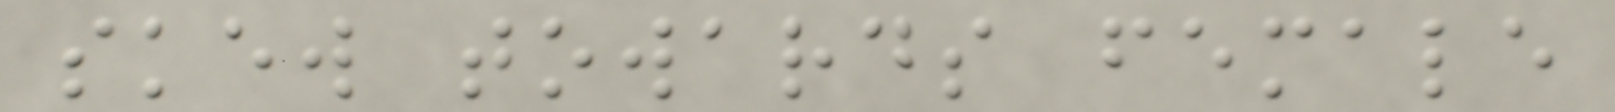skew towards female
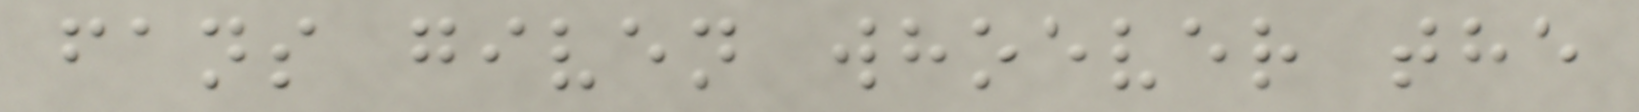fans given whoever the
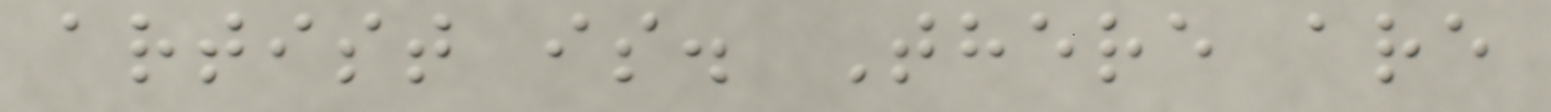artist is. There are
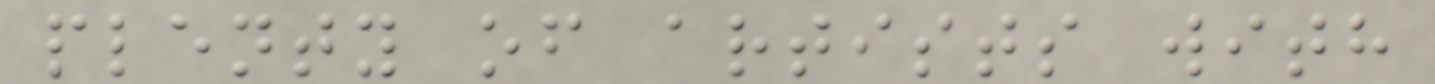plenty of artists with
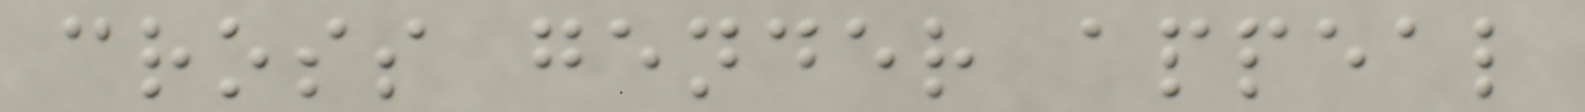cross gender appeal
